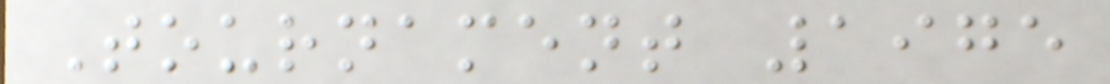Tournament 1975
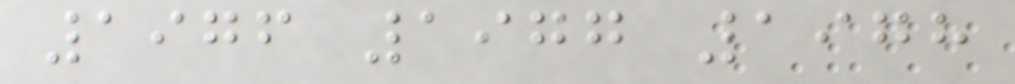1976 1977 1978
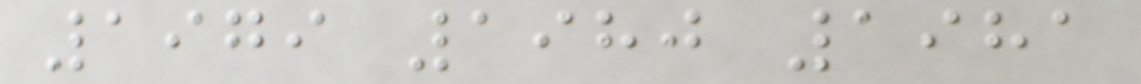1979 1980 1981
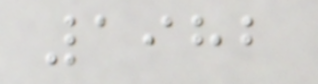1982
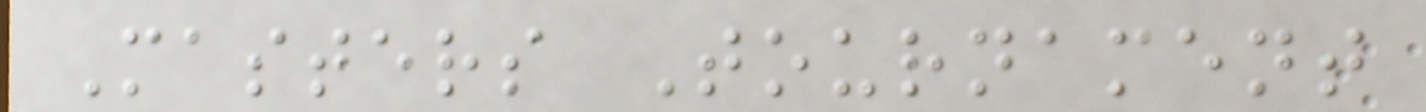Masters Tournament
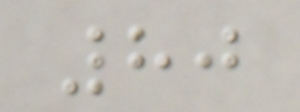80
